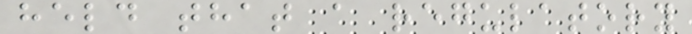held that a regulatory
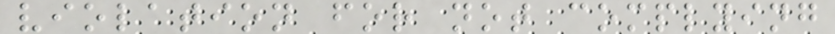violation for not complying
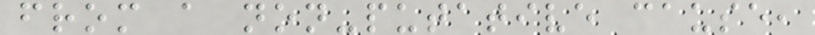from a non-putative cause,
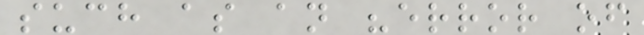such as an "error of
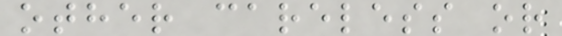other careless or
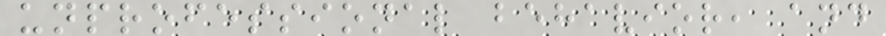unprofessional behavior, and
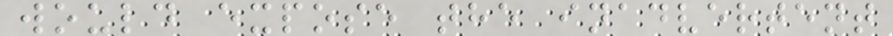would expose the inadvertent
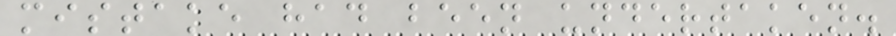mistake had been undertaken.
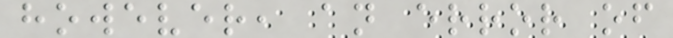however, an error of
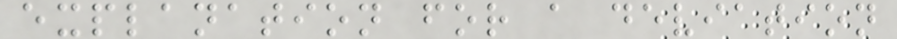explanation for a deviation
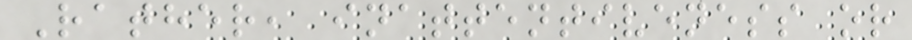Rather, inattentiveness or
